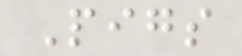Pigs
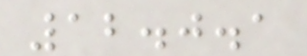12.0.1
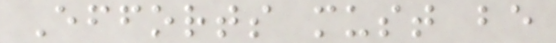Efforts must be
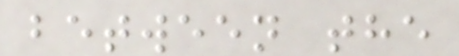between the
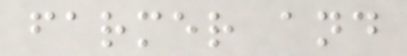farmer and
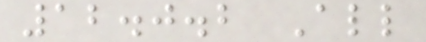12.0.2 All
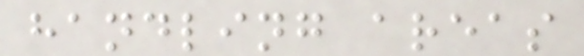handling areas
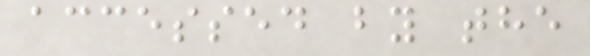accessed by the
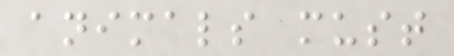animals must
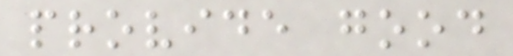provide good
